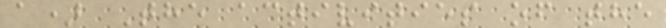a) The activities of the
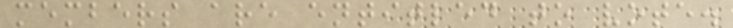members are entitled to vote.
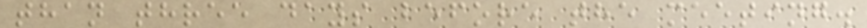than three days before the meeting.
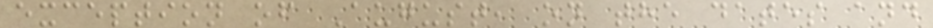exception of August, on the dates and
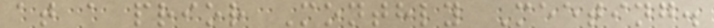at a prior Monthly Meeting.
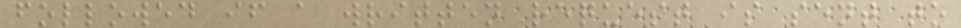followed if a written request is sent to
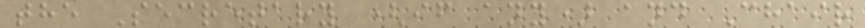the Secretary (if any) and Chair
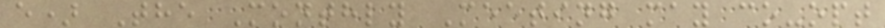e) The Monthly Meeting may co-opt
